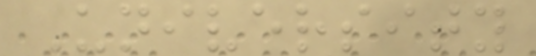University
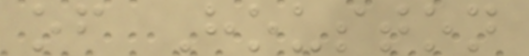of Houston
